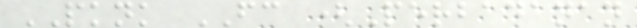PKNK FC (Perbadanan
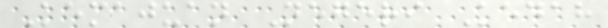Kemajuan Negeri Kedah
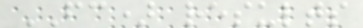FC) results
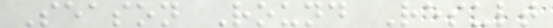Season Round Result
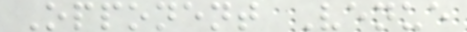Opponent Venue
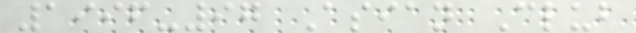1996-97 Asian Club
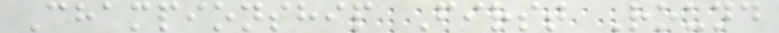Championship First Round
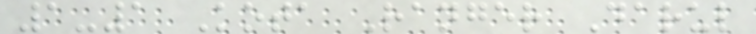1-1 Kota Ranger Darul
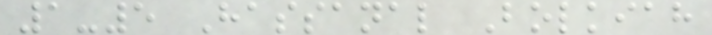1-5 Hassanal Bolkiah
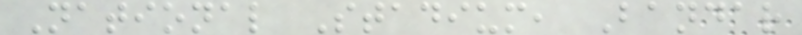National Stadium, Bandar
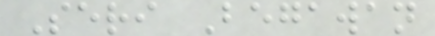Seri Begawan
